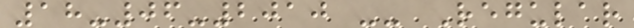18-06-2010 -- Regular
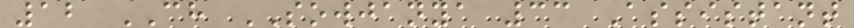12 CH SOWJANYA 33 Assistant
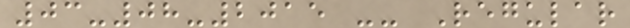03-08-2015 -- Regular
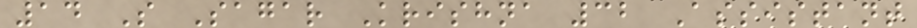14 S Sagar Krishna 32 Assistant
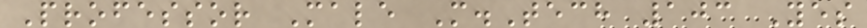Professor Male M.Tech 103 Yes
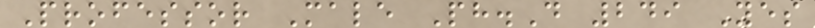Professor Male Ph.D 249 Yes
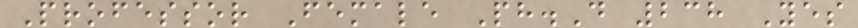Professor Female Ph.D 238 Yes
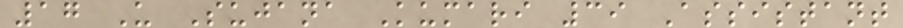17 U Sujana Kumari 39 Assistant
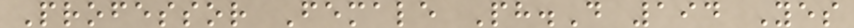Professor Female Ph.D 194 Yes
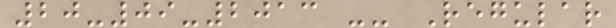20-09-2013 -- Regular
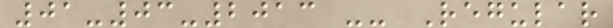01-03-2013 -- Regular
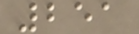251
